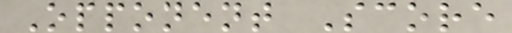Opponent Score
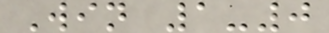Win 1-0
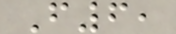F6,
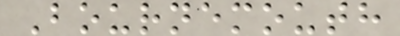Bournemouth
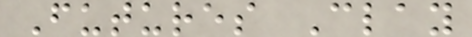Futures Clay
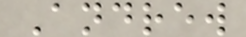Andrew
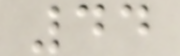44
